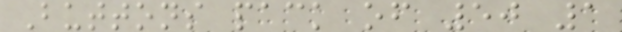Buttons pack of 50 1
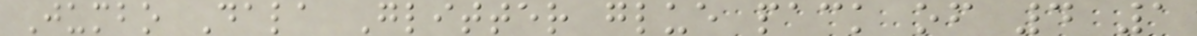Jumbo Dala Glitter glue pack of 4 1
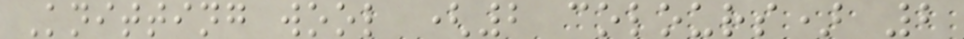Knitting wool (2 colours) 2
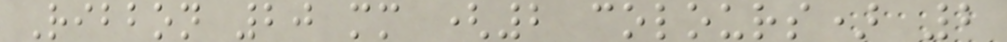Ribbon 20 mm (2 colours) 2
